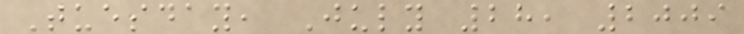Tuesday, July 28, 2009
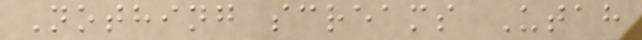Nothing screams Utah
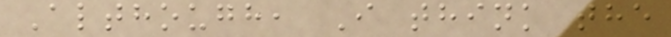Although, I think the
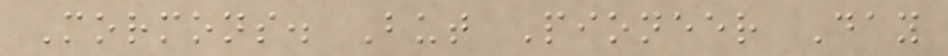Mormons. But Pioneer Day
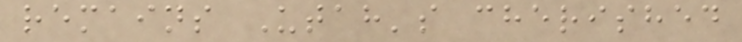remains Utah's cherished
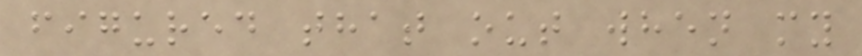figured that out when my
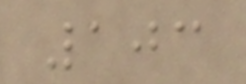103
